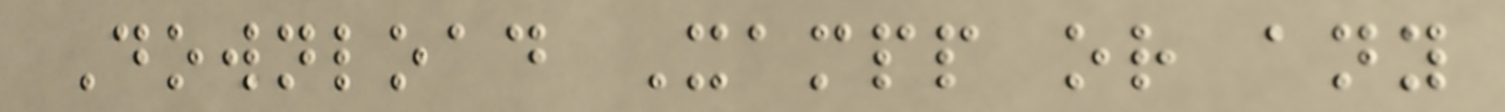Download Xampp or any
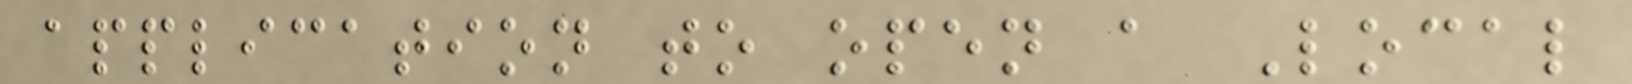application to open a Local
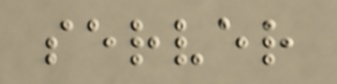server
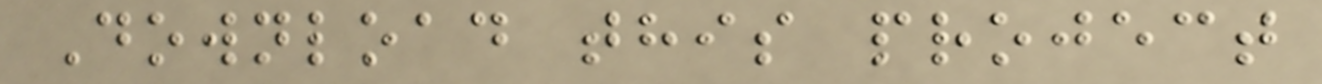Download this project
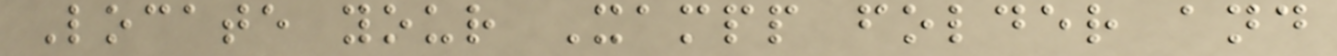Locate your Xampp folder and
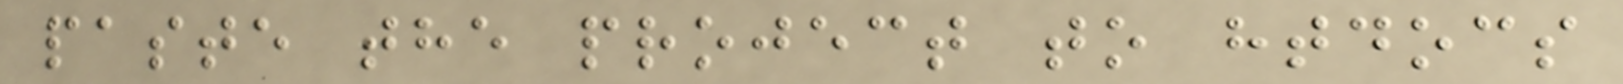paste the project to htdocs
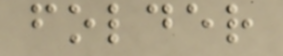folder
